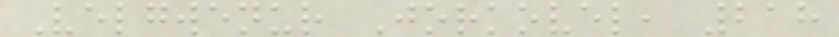Velgwenur Jorkovel, 218
